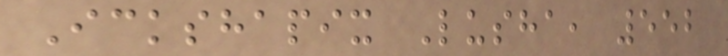Ickshapix Lusha, 552
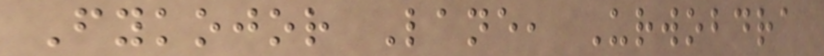Fykojor Lane, Urwobdra
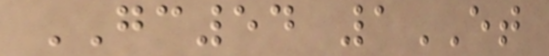GC54 1ET
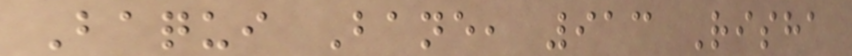Baqui Bane, 913 Risha
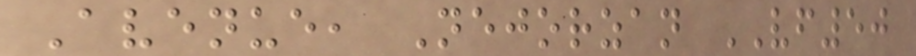Avenue, Nejorzan VF50
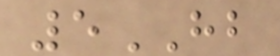5HB
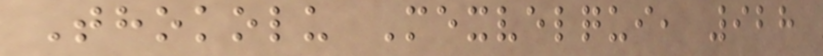Thokolu Mexvelqui, 928
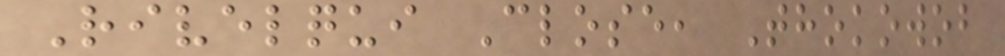Rivelqui Close, Thokowob
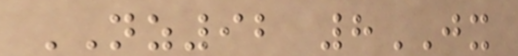NZ92 8JX
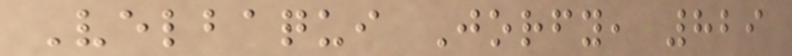Velbaqui Jorfy, 829
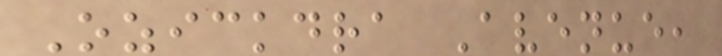Ozickdra Avenue,
